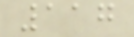117
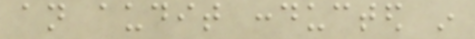an audit conducted in
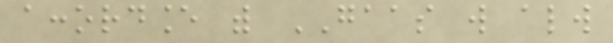accordance with GAAS will always
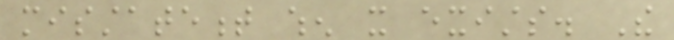misstatement when it exists. The
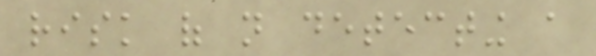risk of not detecting a
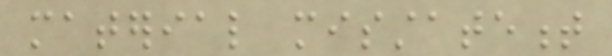material misstatement
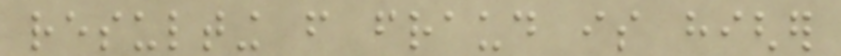resulting from fraud is higher
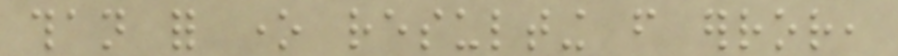than for one resulting from error,
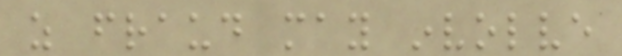as fraud may involve
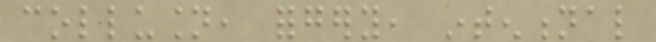collusion, forgery, intentional
